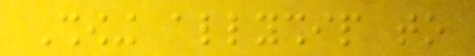Showing allyship to
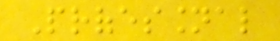Professional
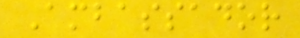Ambassador
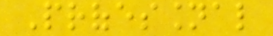Professional
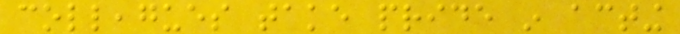colleagues take pride in acting
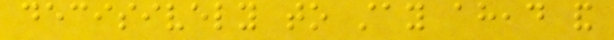decisively to stay ahead and
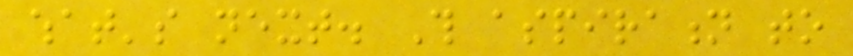what's next. This aspiration to
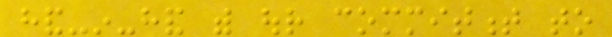hand-in-hand with our commitment to
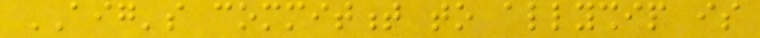AIG's commitment to allyship is
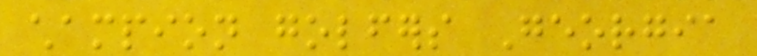champion golfers Georgia
